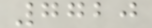7720
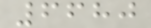6680
